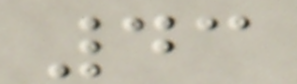43
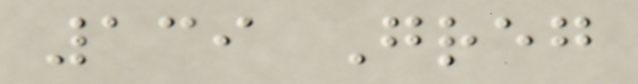139 Greg
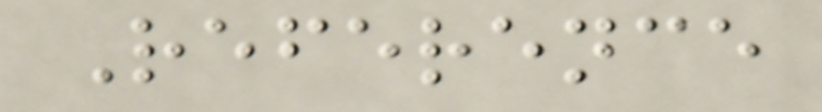Reference
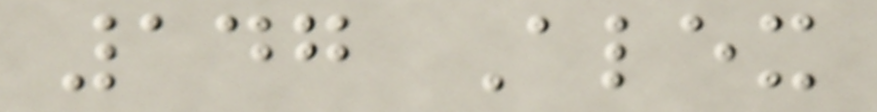147 Alex
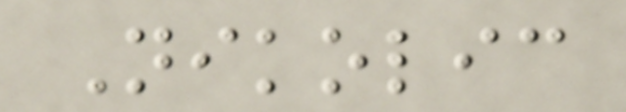Nikolic
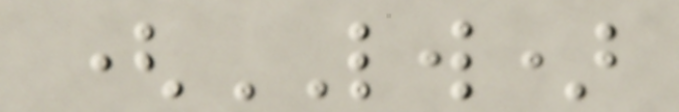(LW)
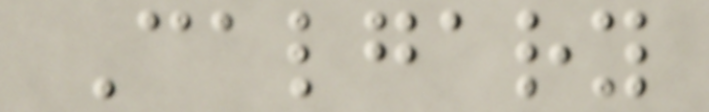Calgary
